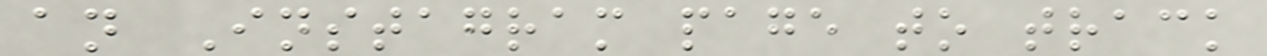an Instagram page to track
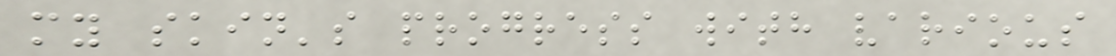my skin's progress with various
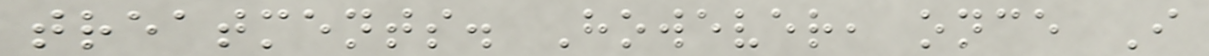treatments. However, once I
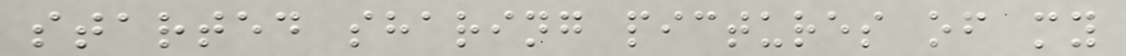started sharing pictures of my
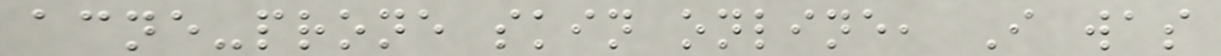acne-prone skin online, I was
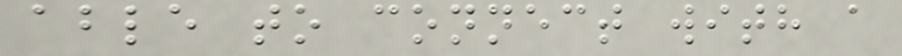able to connect with a
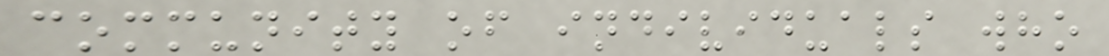community of individuals who
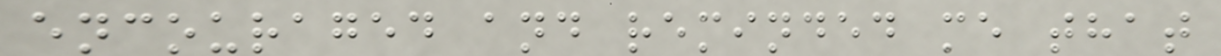encouraged and reminded me that
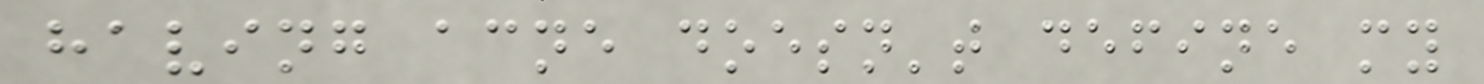having acne doesn't define my
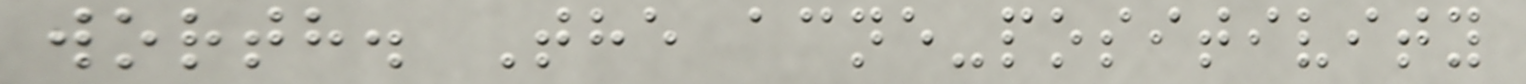worth. The acne-positivity
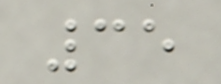35
